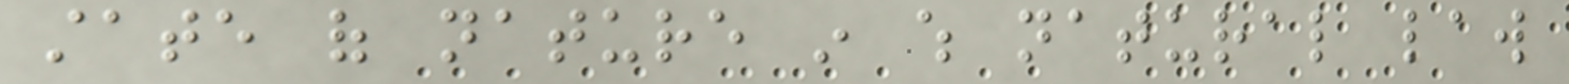state of nature in which natural law
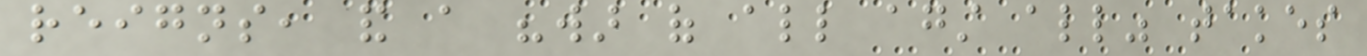reigns, and a "war of all against all" takes
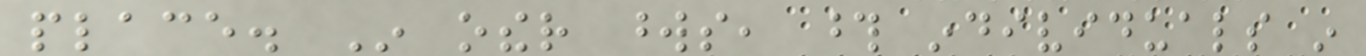place. In other words, those individuals in
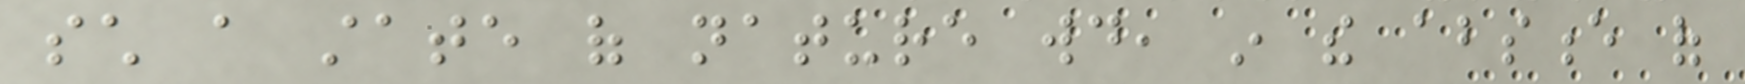such a state of nature would, in the absence of
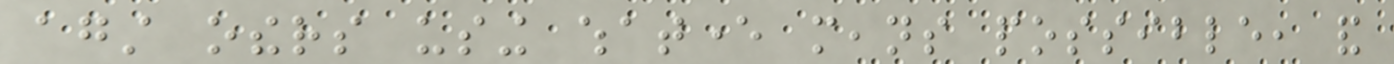against others using whatever means possible, and
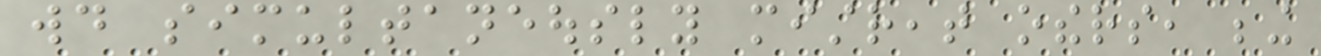would simultaneously mistreat others, being
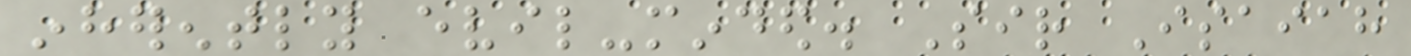inherently evil-minded. Sir Isaiah
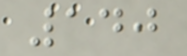140
